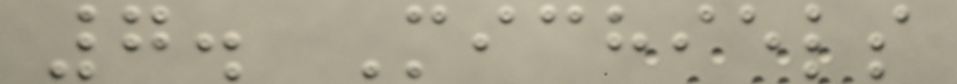7. Michiels
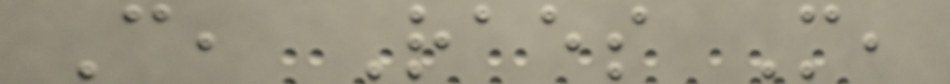C, Raes M,
